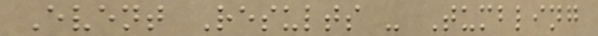Event Results - Tumbling
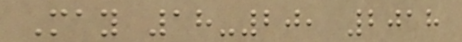May 18-20, 2018
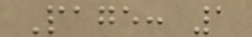Page: 1
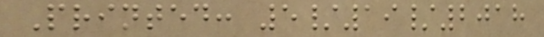Printed: 5/19/2018
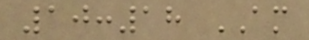10:18 AM
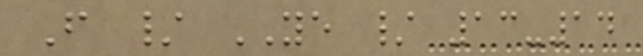F / YE / 13-14
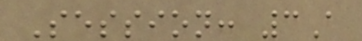Session: 3A
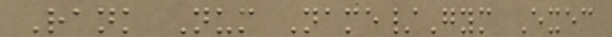Rank Num Name/Gym Exec
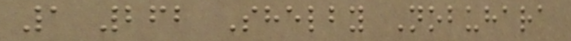1 262 Shelby Nobuhara
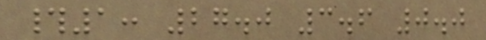#1: 27.0 3.6 0.0
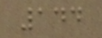144
